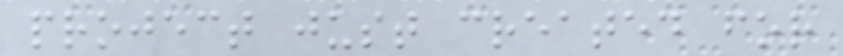project just created for
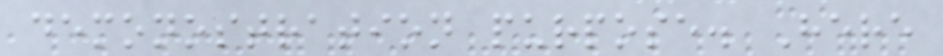demonostration purpose. Here
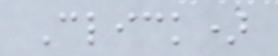Click)
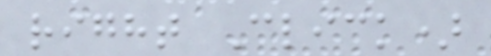right Click)
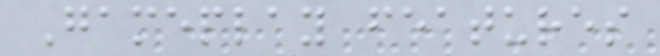Gameplay features
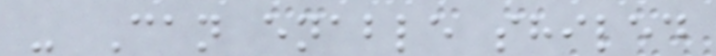- Can enable shiled
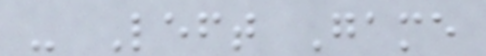- Left Game
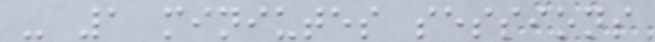- 1 miniutes sessions
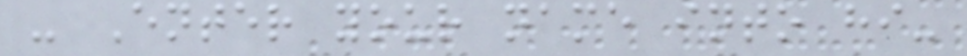- Enter your name into hi-
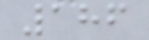186
